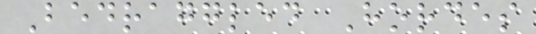Bedraggled Hordes
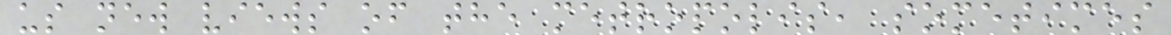us new views of the metropolis, sometimes
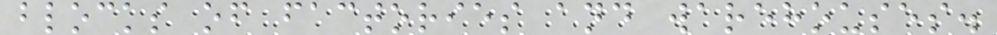blocks of factories and warehouses.
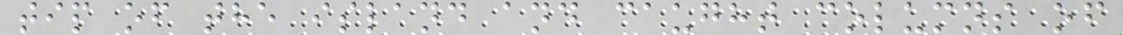tip of the island and caught columns of
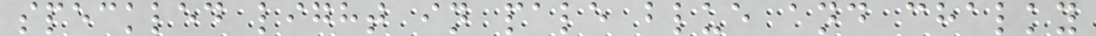speckled light in pale blue and chalky
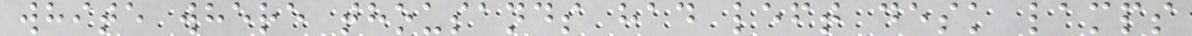white where thousands had left desk lamps
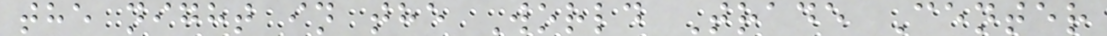the night in the World Trade Center
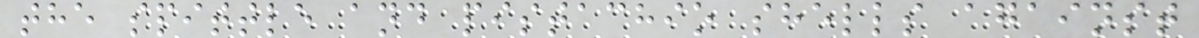the spittle and pistachio shells against
